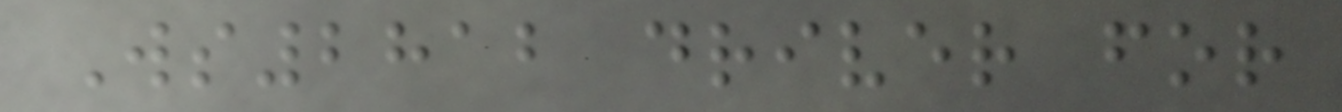Ws2812 driver for
